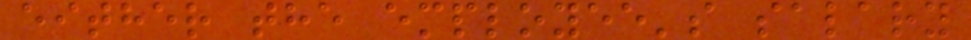either the employee's salary
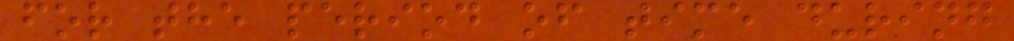for the period of time during
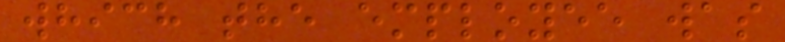which the employee was
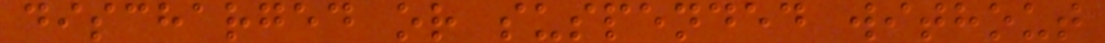discharged or suspended without
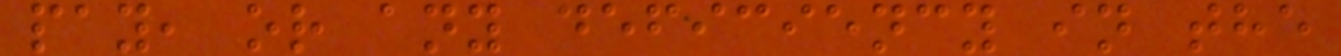pay, or any deficiency in the
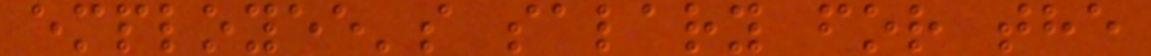employee's salary for the
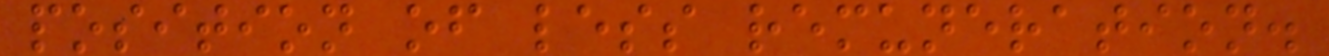position of less remuneration.
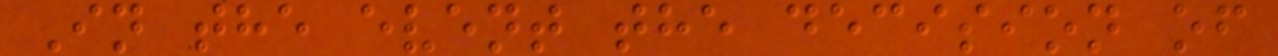In the event the decision of
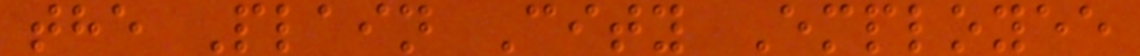the Plain City Employee
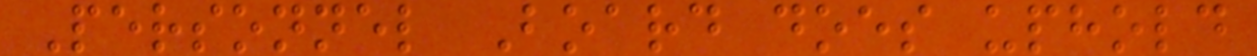Personnel Board does uphold
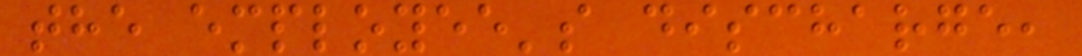the employee's discharge,
